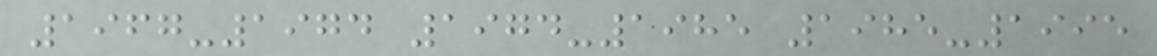1967-1974 1974-1985 1985-1995
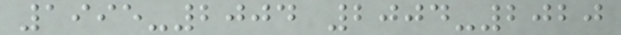1995-2004 2004-2020
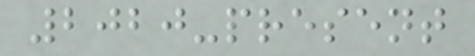2020-present
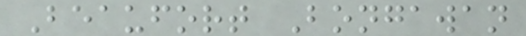Beaufort Bongawan
